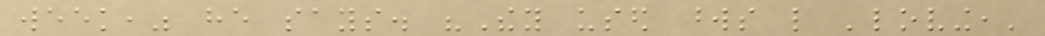week," he says. "They used words like 'loving,'
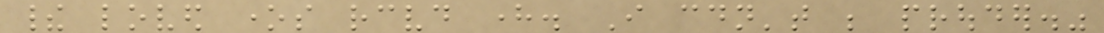their loved ones received here. I couldn't be prouder."
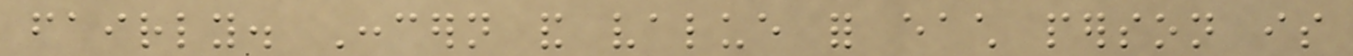fairly. Concern and value for each person is
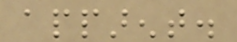apparent.
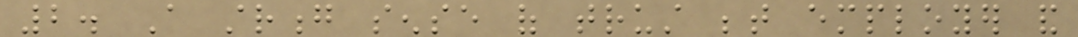2. A strong sense of trust between employer and
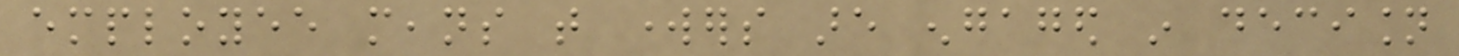employee means that workers are engaged in decision
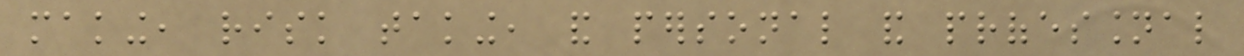making, risk taking, and personal and professional
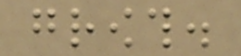growth.
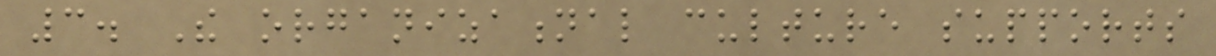3. The organizational culture supports
